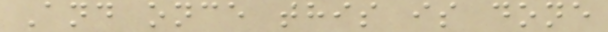And once this is done
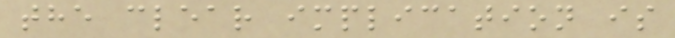the clear implication is
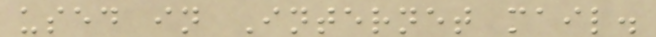used in Internet mail.
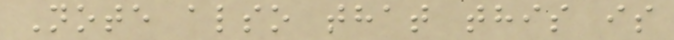Note also that this is
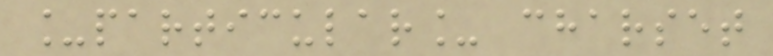_particular_ charset
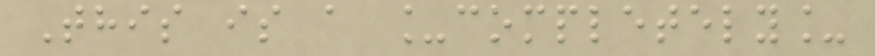This is a _completely_
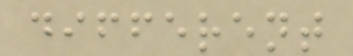different
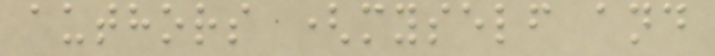authors (myself and
